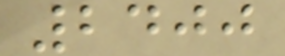2400
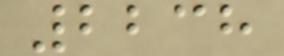2238
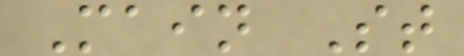Main St
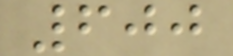600
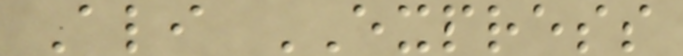Ali EXPRESS
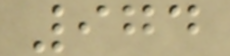974
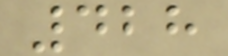428
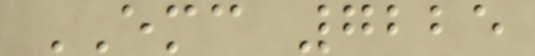EMC 7225
